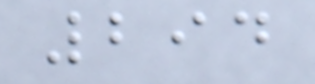294
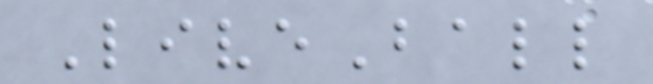LiveBall
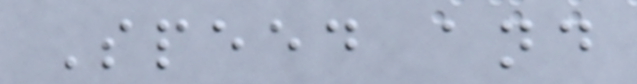Speed and
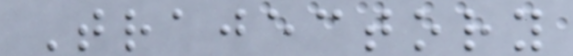Trajectory
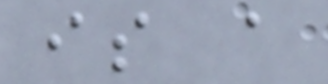is a
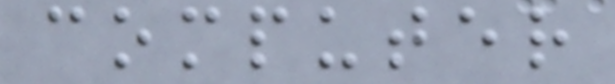computer
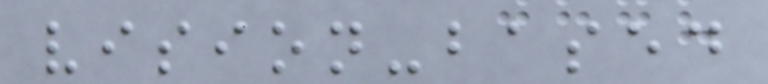vision-based
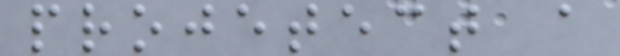projetect a
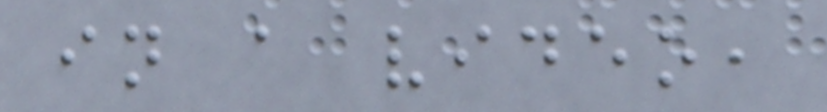in a video,
